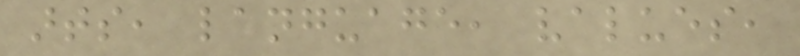arts, language, values,
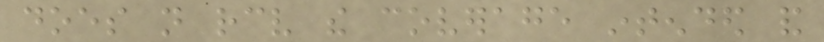does not receive the coverage intended and
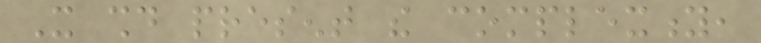It should present the complexity,
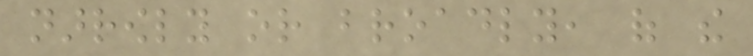narrowly or broadly, of the
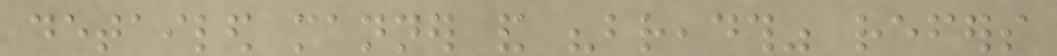detailed manner and "breadth" refers
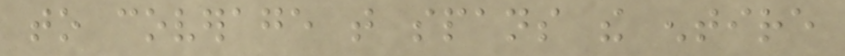to coverage that spans the entire
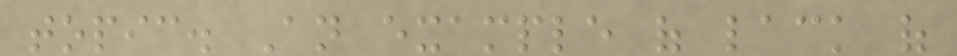topic. An example of lack of
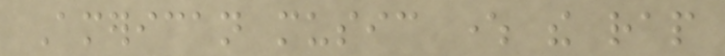American music where the rap
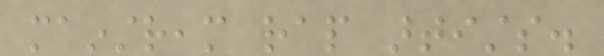mainstream rap artists.
